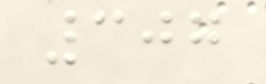307
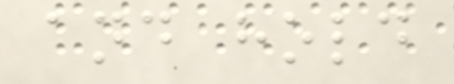and hold
